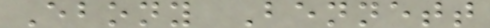Ebony Bennett
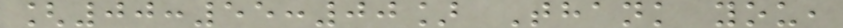[00:55:00] Thank you,
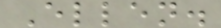Ellen.
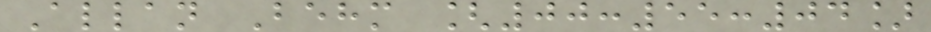Allan Behm [00:55:04]
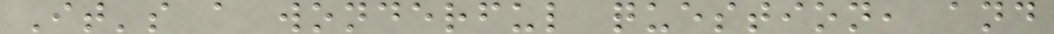It's a wonderful question, and
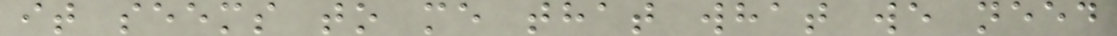it seems to me that what we need
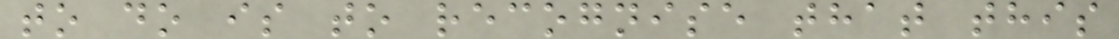to do is to recognise that this
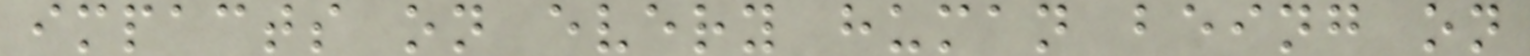impacts on every human being on
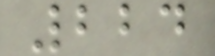224
